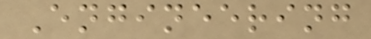Engineering
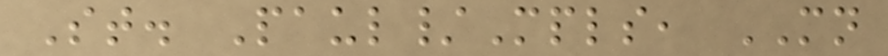St. Paul/Mpls, MN
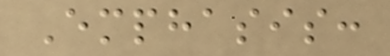Emphasis:
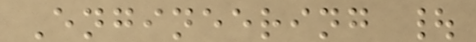Engineering |
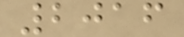2016
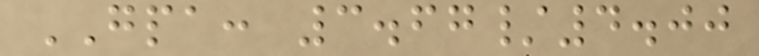GPA: 3.67/4.00
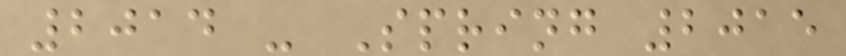2014 - Spring 2015
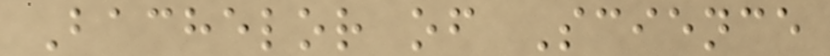Bachelor of Science
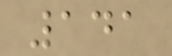141
